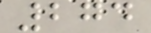274
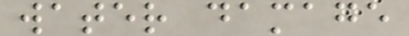water damage
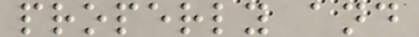properly and
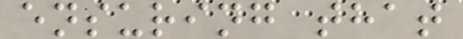ensuring that
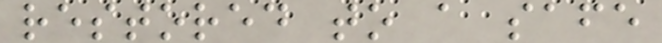restored to a safe
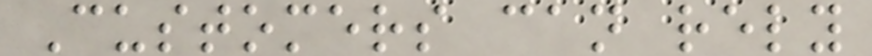Customers can rely
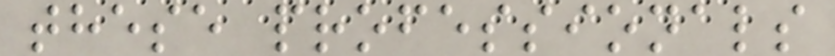these professionals
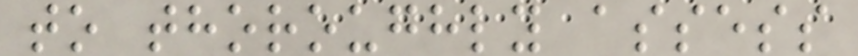to thoroughly assess
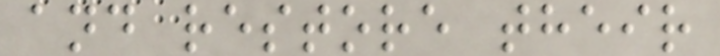and restore their
